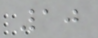10
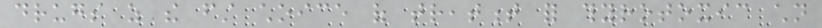drugs as the first choice of treatment for thyrotoxic children
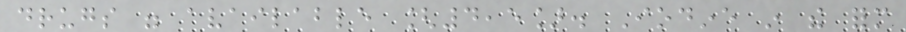drugs were available [4,5]. Iodine in the form
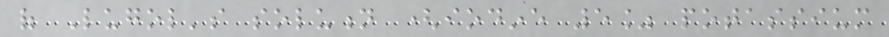of Lugol's solution (iodine 5% potassium
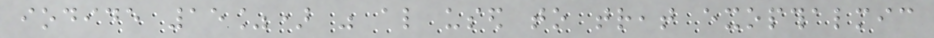iodide 15%) was also used to treat exopthalmic
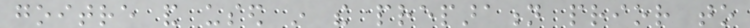goitre and used in the preparation prior to
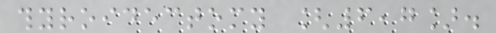thyroidectomy [6,7].
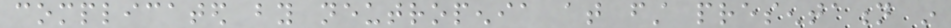complicated by neutropenia at first presentation in
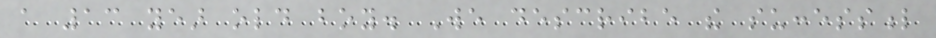a 13 year old boy. We describe the successful
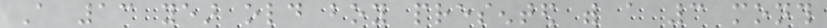A 13 year old boy presented with a 3 month
